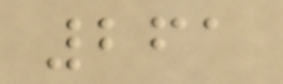261
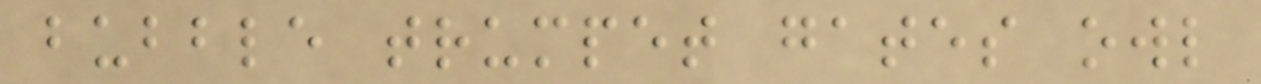bubble trumpet gates owl
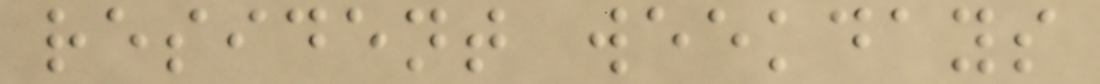resident weekdays
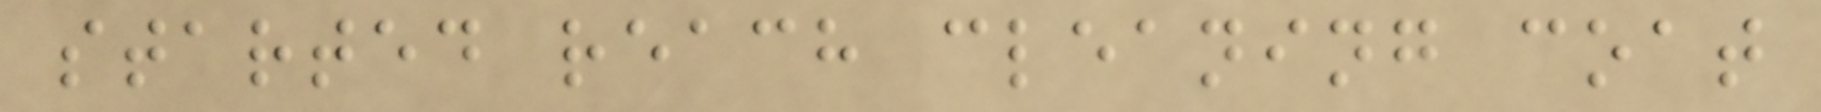started reach cleaning coat
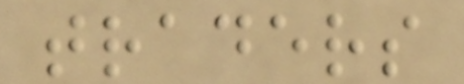traders
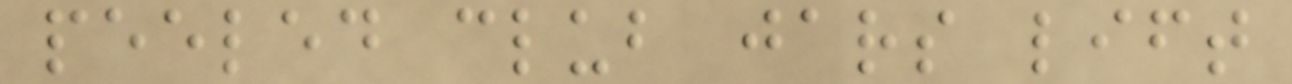peeled club jars lift
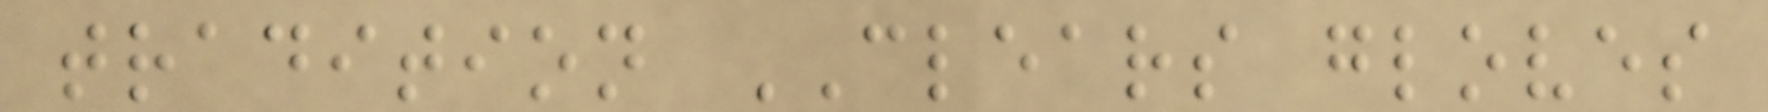tradition CLEARS gloves
